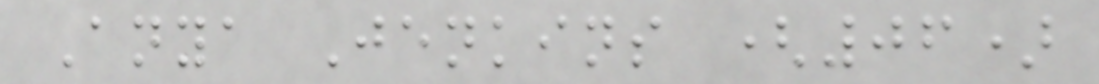Anya Jenkins (06)
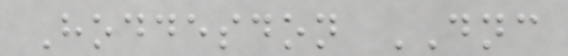Hoddesdon DNC
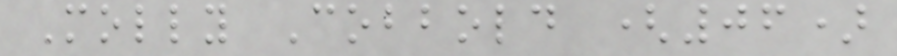Molly Cobbold (06)
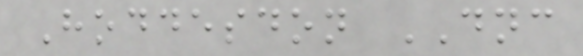Hoddesdon DNC
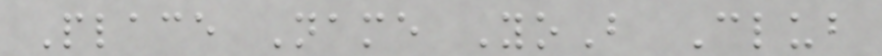Place Name YoB Club
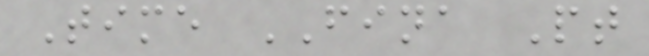Time FINA Pt
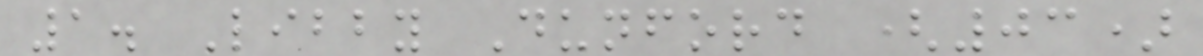1. Libby Dunford (03)
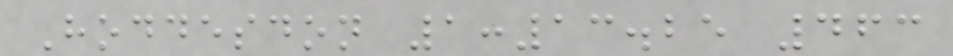Hoddesdon 1:13.25 463
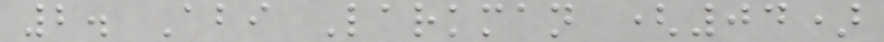2. Abi Larkman (04)
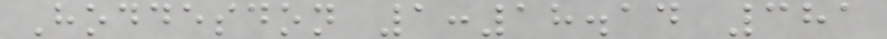Hoddesdon 1:18.14 381
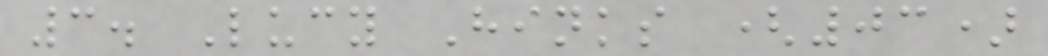3. Lucy Hinks (03)
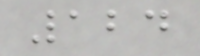124
